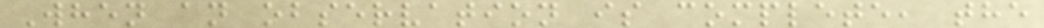When an observation is complete, the
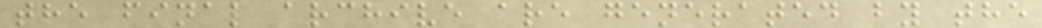the final archive are generated by the
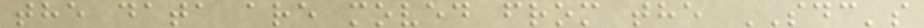the data are moved from the SDC's
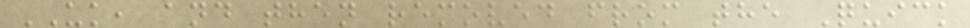UK, and then removed from the Quick
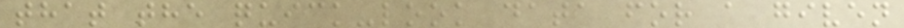that the quick-look data for a given
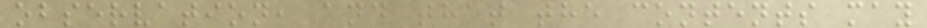observation, and that the contents may
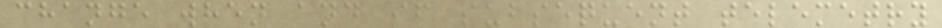change when and if subsequent telemetry
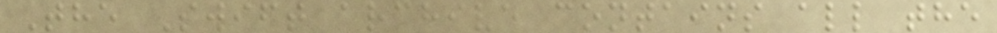The Swift archive contains all the
